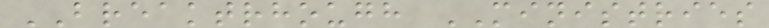BREAKTRHOUGH MINISTRIES
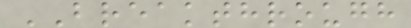BREAKTHROUGH
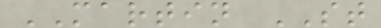MARTIN ST
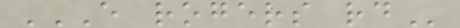E ROGERS RD
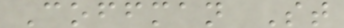Coffman St
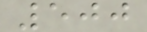500
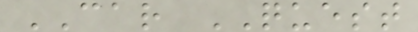CAR QUEST
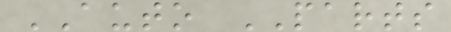AUTO PARTS
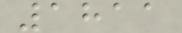1811
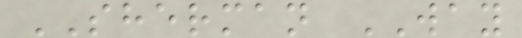SHERMAN WAY
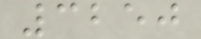3250
